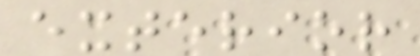exterior
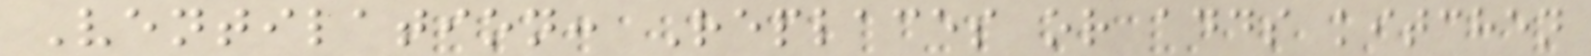Ventilation: Replaces or adds kitchen
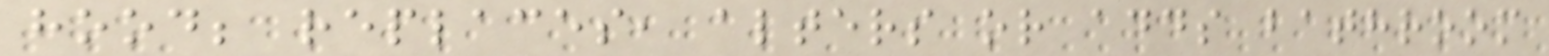hood; replaces, alters or adds bathroom
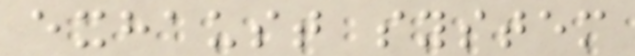exhaust system
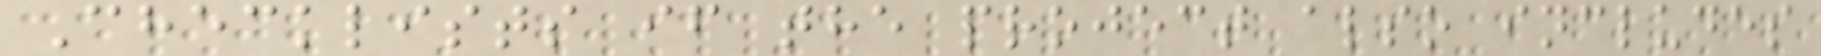Checklists if the project also includes
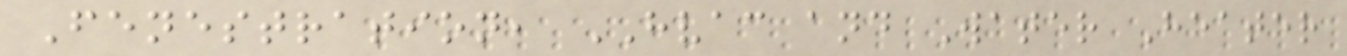Fenestration, HVAC and Water Heater
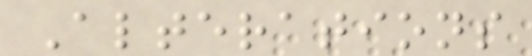Alterations
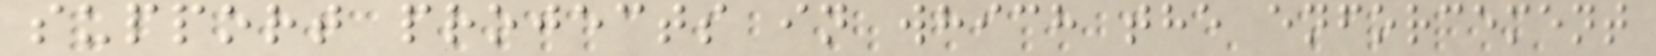support projects in which the enforcement
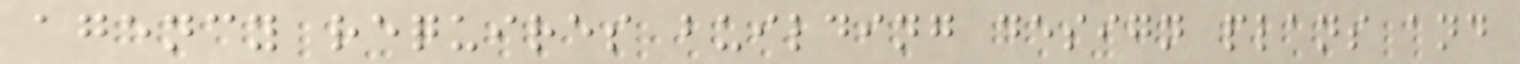agency requires building design plans and
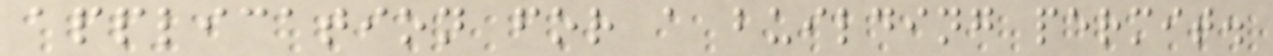application for a building permit.
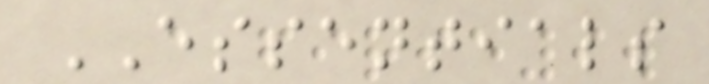ESSENTIALS
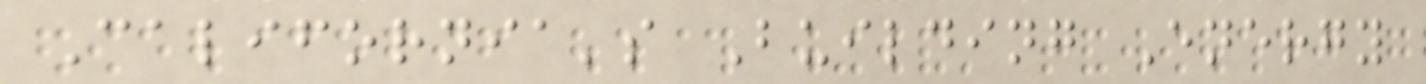California's Building Energy
